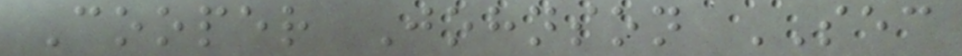Cooper Johnson SEC
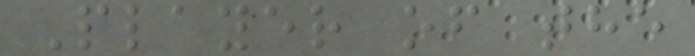Player of the
